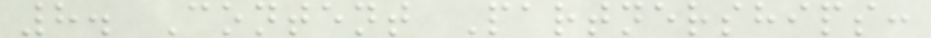8. Content Partnerships:
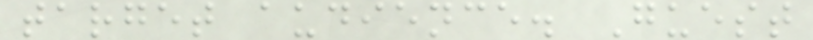target audience. Guest
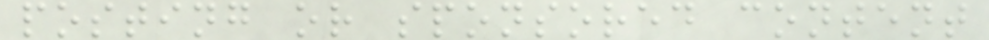posting or sponsored content
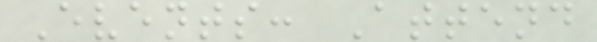Events: Attend
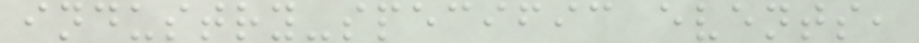industry-specific events,
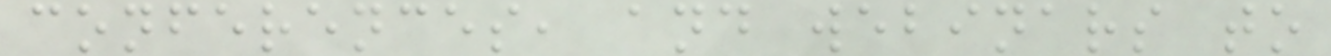conferences, and webinars to
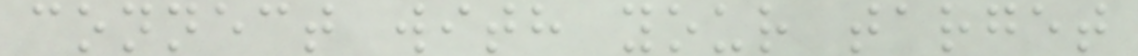connect with your target
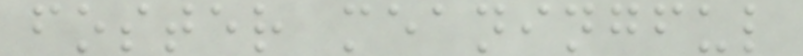foster meaningful
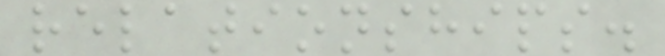relationships.
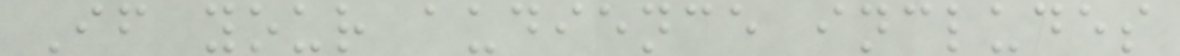If your audience includes
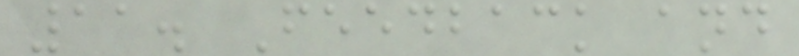11. Feedback and
